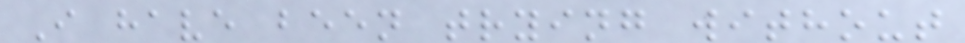I have been trying without
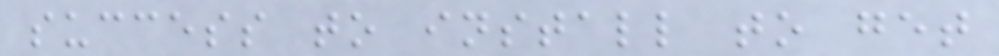success to install to get
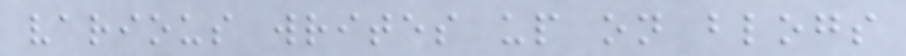various writes up on blogs
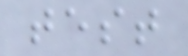test
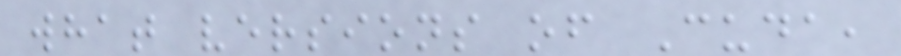what versions of Cuda,
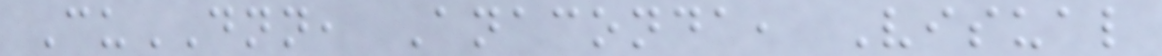CuDNN, Anaconda, Visual
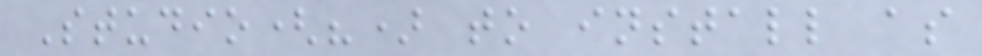Studio(?) to install as
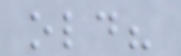old?
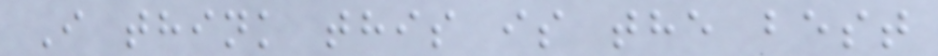I think this is the best
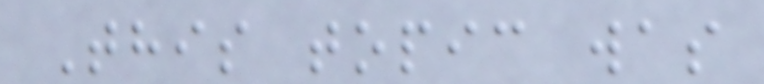This topic was
